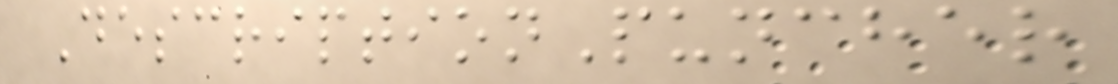DescriptionPuncher
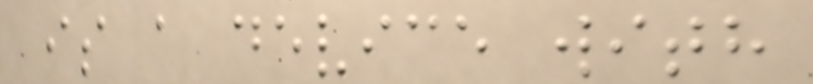is a device with
